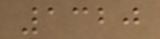1320
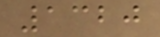1320
